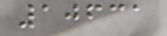10631
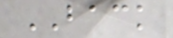BACK
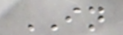IN
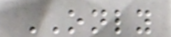ONLY
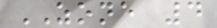ZONE 4
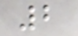2
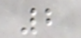2
